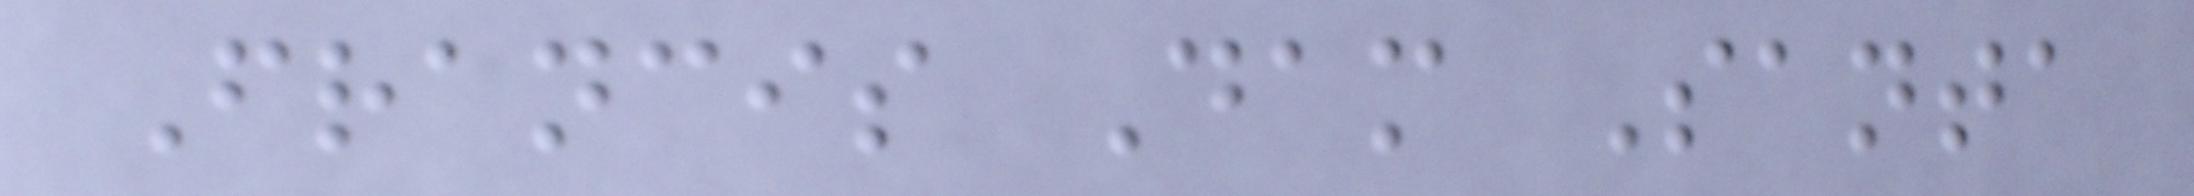Francis Dam Santa
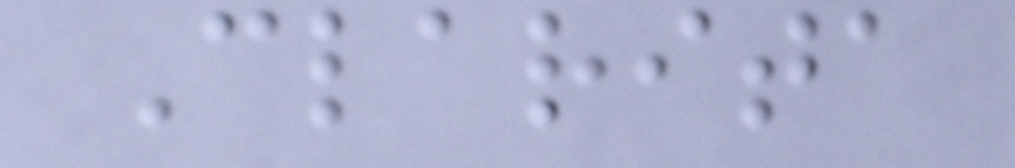Clarita
